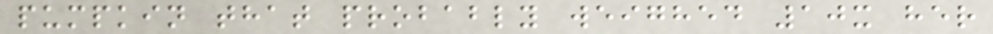pumpkin that probably weighed 10x her
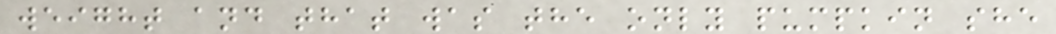weight and that was the only pumpkin she
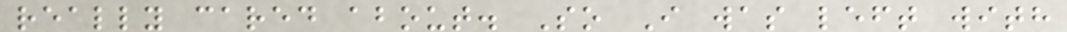really cared about. So I was left with
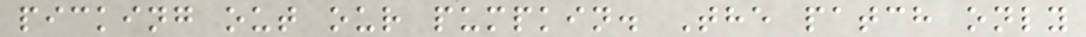picking out our pumpkin. The patch only
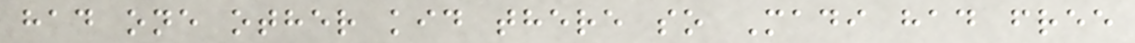had one other kid there so Madi had free
